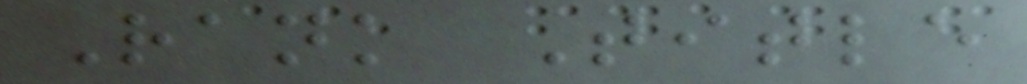Rank Title
